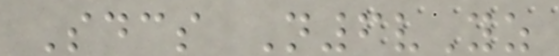Sdcs N6vYz
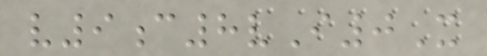v9c8vI0X
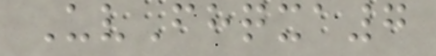UvFhqxa7
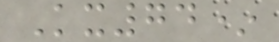Kx74*
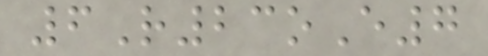6R23oE7
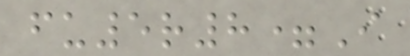fu5r8=I
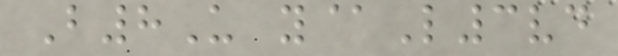B8U y@L3vd
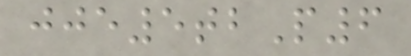jje5tbP6
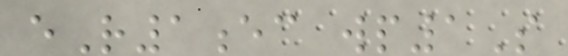eR1ec wp1S
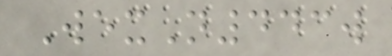WexN443w
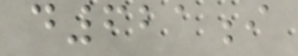d621i
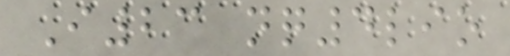I23 nq4lio
